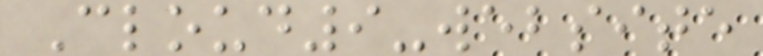Cloud9-website
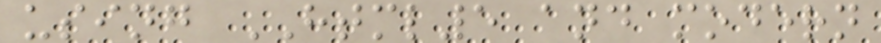using HTML5 and modern
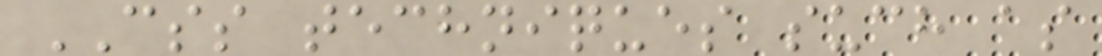CSS techniques such as
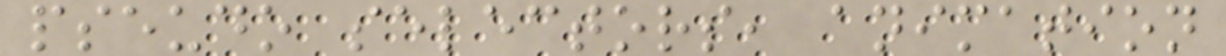pseudo selectors, animation
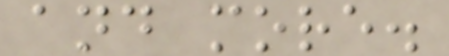and more.
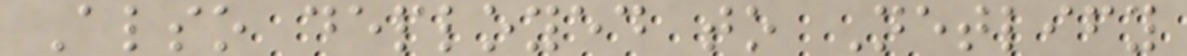Also deployed to Netlify
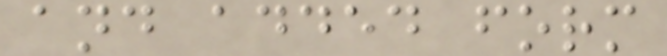and added form
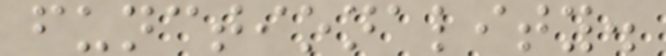functionality.
